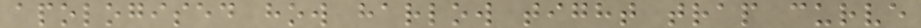apologised how harlow tight trap curve
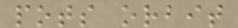pots orbit
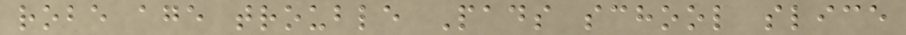robe age trouble Pads school slice
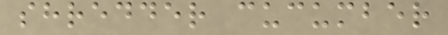shredder cucumber
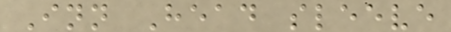Inn Head sleeve
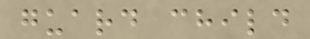guard child
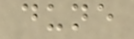dune
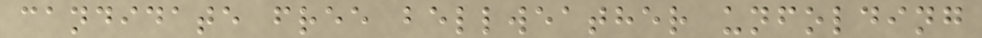candidate free bellweather unfolding
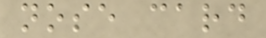nose card
